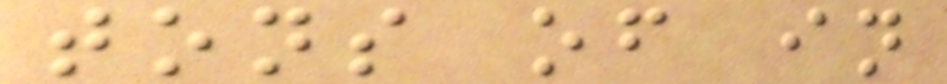tons of in
